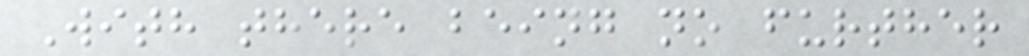With there being no further
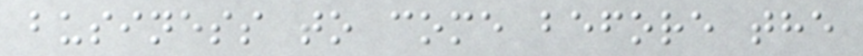business to come before the
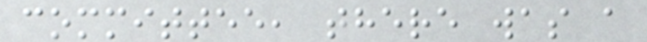committee, there was a
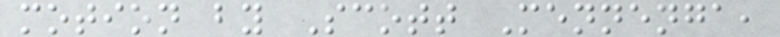motion by Scott Mennenga,
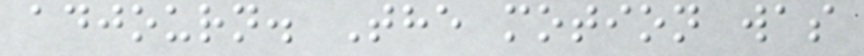adjourn. The motion was
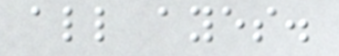all ayes.
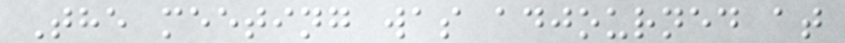The meeting was adjourned at
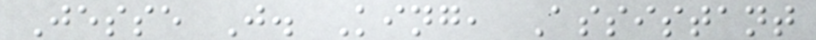Jesse J. King, Assistant
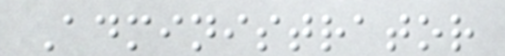Administrator
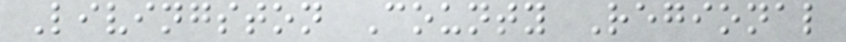Livingston County Regional
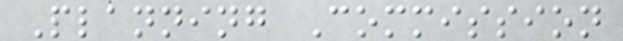Planning Commission
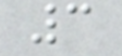3
